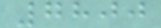7800
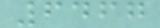6467
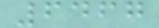6467
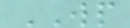WP
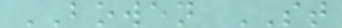BOWEN ST
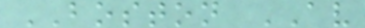BOSTON AV
